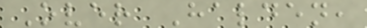Over Halden,
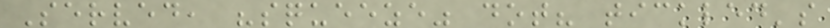Served, "squeeze" dot? tickled's
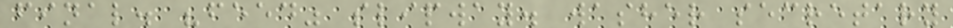final. "feed" slipway. washer secretary
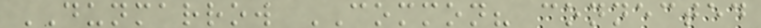DUNMARROW COMMON? connected
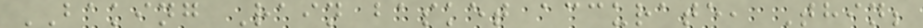BAKING Rain basket accurate, Thin;
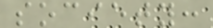society:
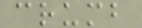crumb
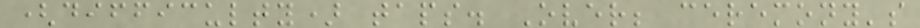(difficulty) taps. Over; ceremony's
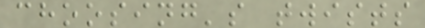choosing's twists
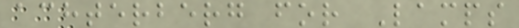achterberg for Lamps
